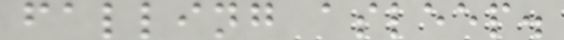falling asleep.
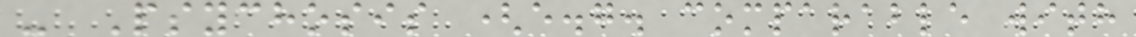- Psychosis (e.g. comparable with
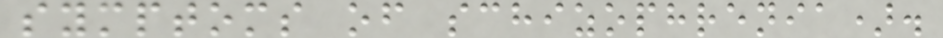symptoms of schizophrenia).
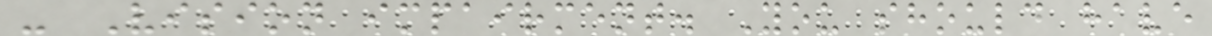- Vision impairment. You should have
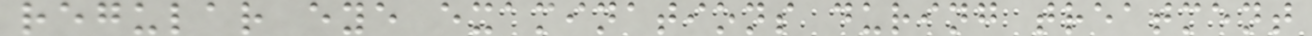regular eye examinations during treatment
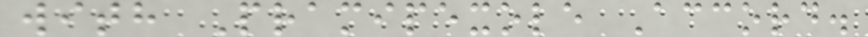with Pramipexole Accord.
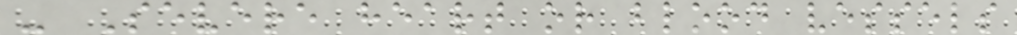- Severe heart or blood vessels
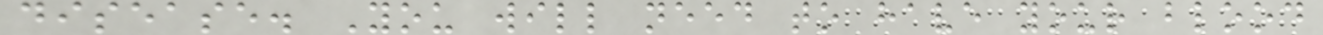disease. You will need to have your blood
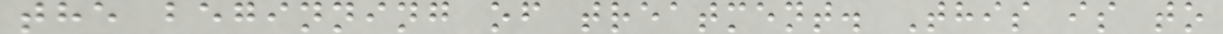the beginning of treatment. This is to
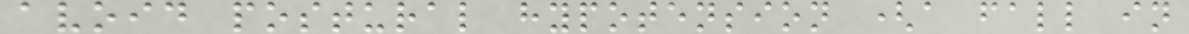avoid postural hypotension (a fall in
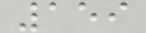159
